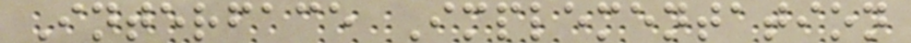Interface Implementation
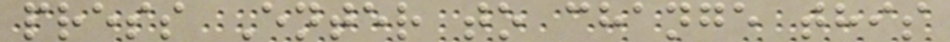press Enter to change this
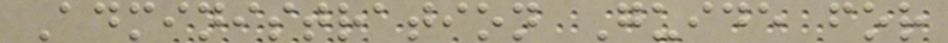Administration Guide for
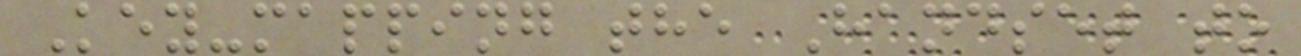Key-mapping the Handset to
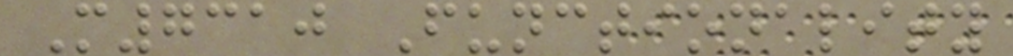M7310 Functionality
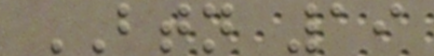BTN 19
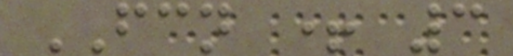FCN + 3
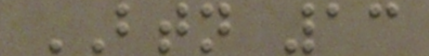BTN 13
